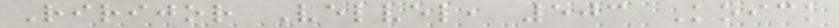Ririjor Velvel, 503 Koick
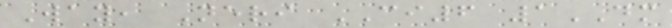Way, Neri CI6 1DM
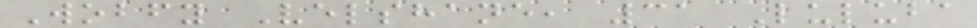Wobfy Velshane, 31 Luluba
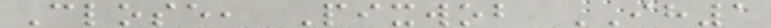Close, Pixwob IH1
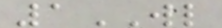1WL
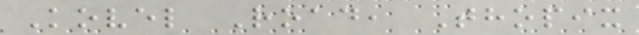Kovel Road, Thopix
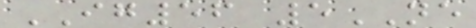IG56 5NE
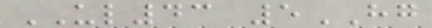UL43 5HG
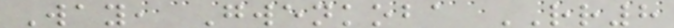Way, Gwenkoba RR8
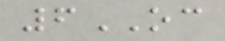6OC
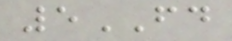5FD
